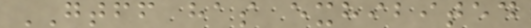GTFF has exhibited
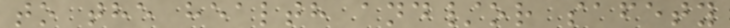to the health and/or safety
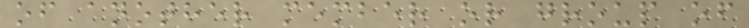of another member or group of
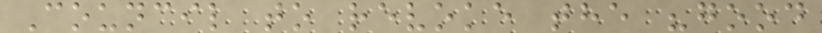Council to revoke the "good
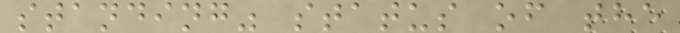standing" status of the
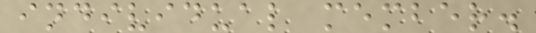individual member.
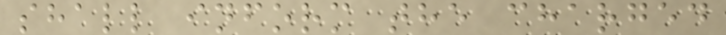shall inform the charged
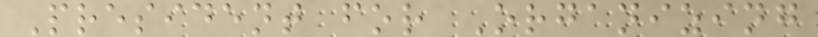President for Organizing
